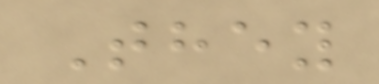They
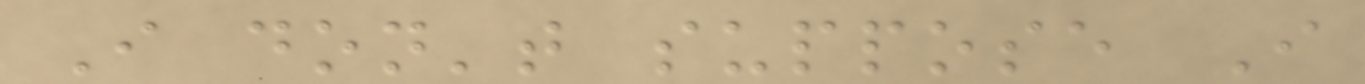I don't suppose I
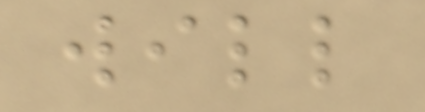will
